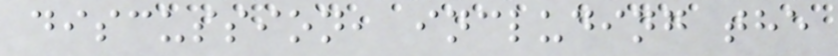discussion, including the
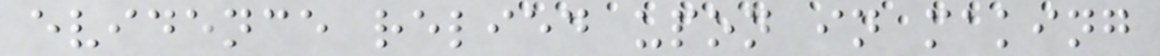evidence relied upon in making
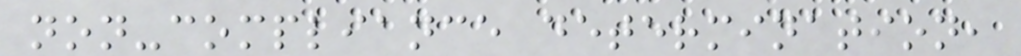non-compliance determination,
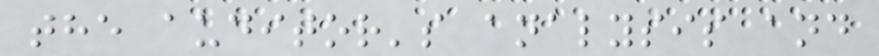the auditor's analysis and
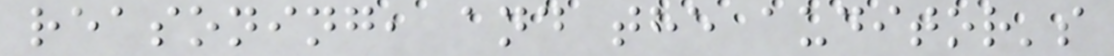reasoning, and the auditor's
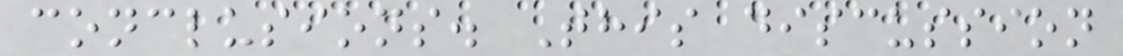conclusions. This discussion
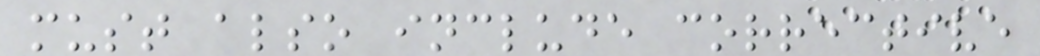must also include corrective
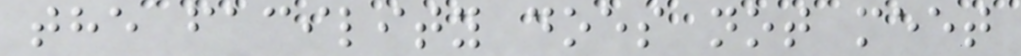the facility does not meet
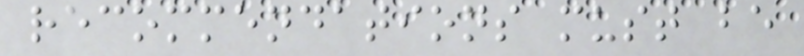recommendations must be
